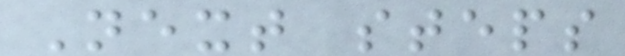Next steps
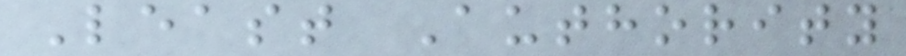Least Authority
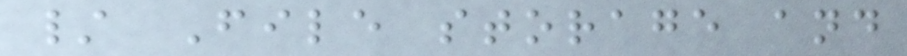/ File storage and
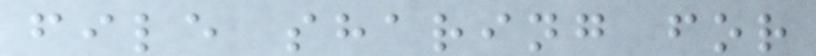file sharing for
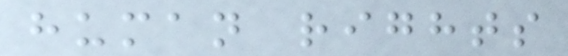human rights
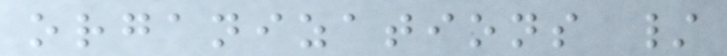organizations /
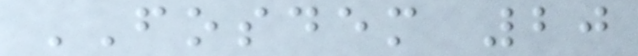FOSDEM 20
